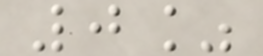0%
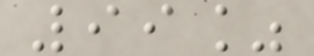99%
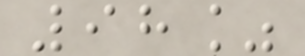98%
